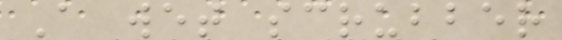A wet scrubber
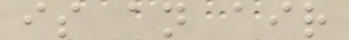is an air
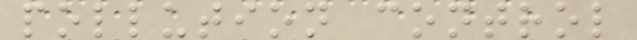pollution control
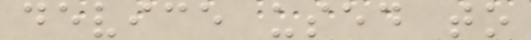device used to
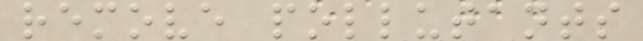remove pollutants
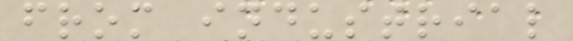from industrial
